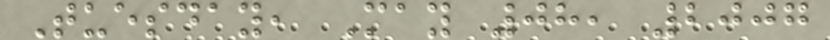Tuesday, May 08, 2007
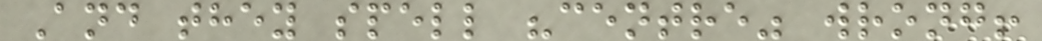And they spell "centre" wrong!
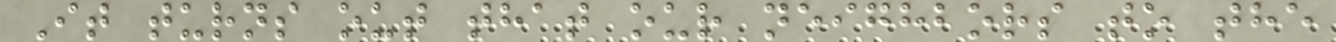It turns out that our neighbors to the
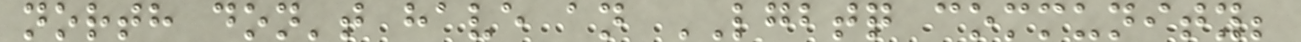north don't have an LGBTQ community;
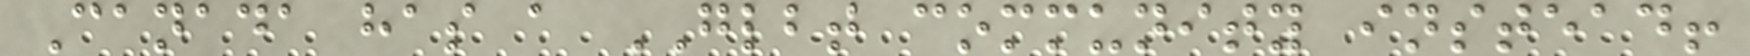Canada has a GLBT community instead!
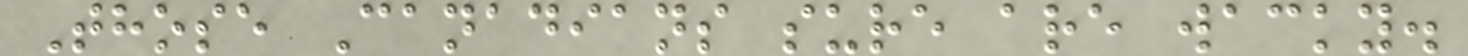Those Canadians sure are wacky.
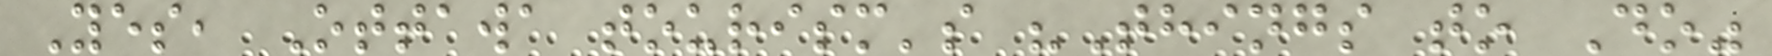Yes, Ottawa tourism's "Things to Do"
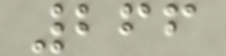266
